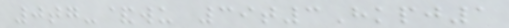0tg-&wu 39t3Hkpj1
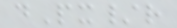dPx/r
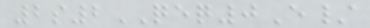2s2QEQ0E/
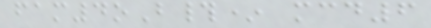fam4oB#* mcd6
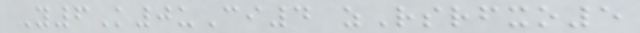Y6K0uCi4 zRsrfxo5
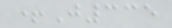+J335
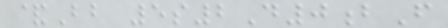&Bb 5s2D0bF
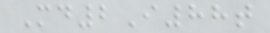Md2I88t
